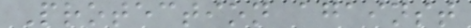Protection against
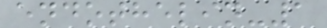endothelin-1
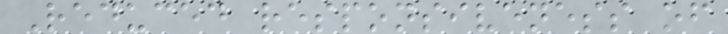Reduced responsiveness of
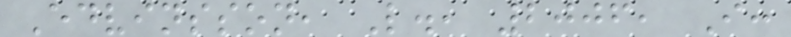Edvinsson, L., 2006, I:
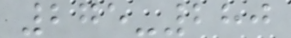275-280
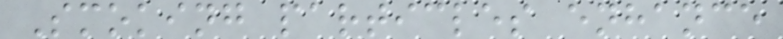Smoking particles enhance
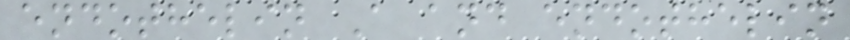endothelin A and endothelin
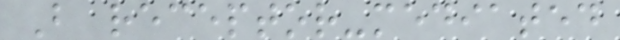B receptor-mediated
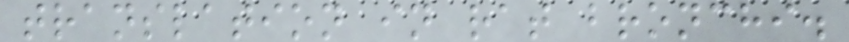translation in rat bronchi.
